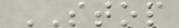STOP
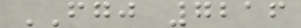FGJ 7216
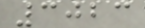3023
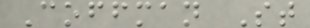Coffman St
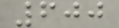600
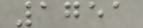1751
